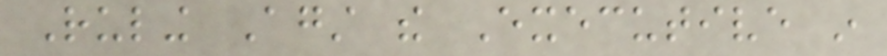Ruling Against the Executive in
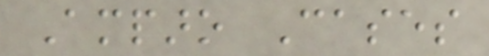Amparo Cases
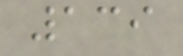139
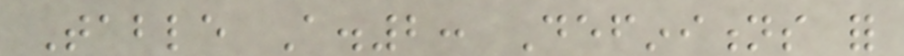Table A.2: Definitions for
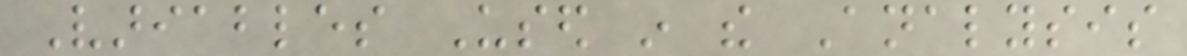Variables Used in the Analysis
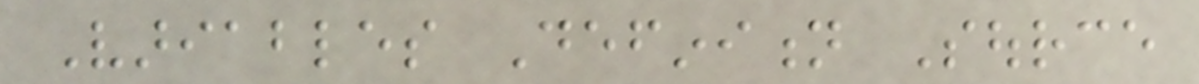Variables Definition Source
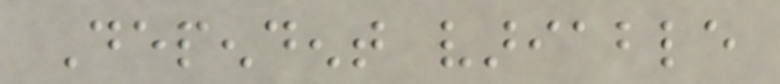Dependent variable
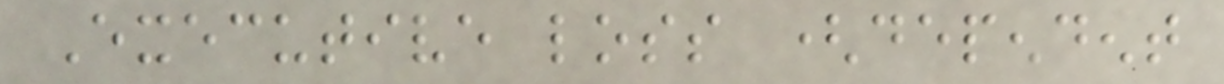Executive loss (dependent
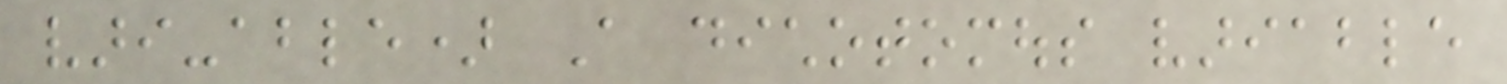vari-able) A dichotomous variable
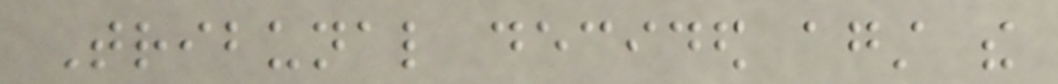Tribunal decided against the
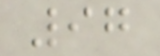97
